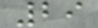29
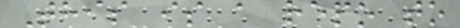This is a repo to
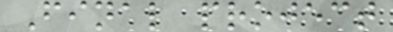Final project
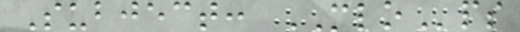Subject: MLOps
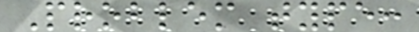Problem type:
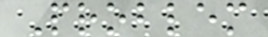Problem
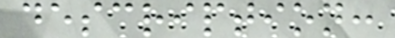description:
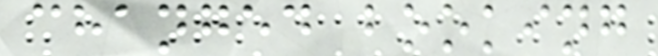changed booking
